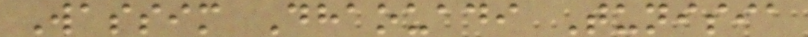Wassim Dhaouadi Tunisia
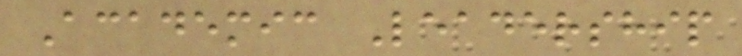Academic Leadership
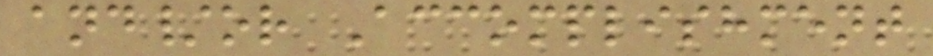and/or Accomplishment
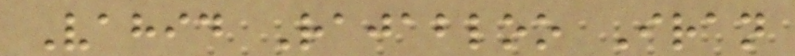Vahid Rajabloo Iran
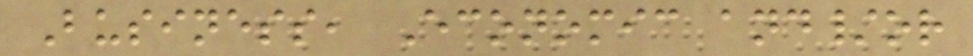Business, Economic and/or
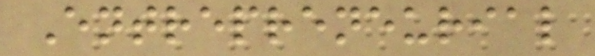Entrepreneurial
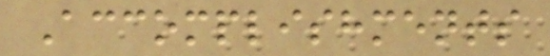Accomplishments
